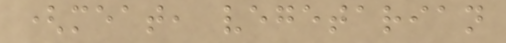(meat, vegetarian
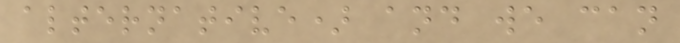alternative) and we can
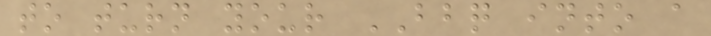to turn your BBQ into a
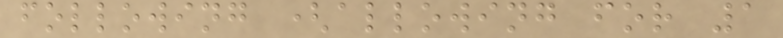following (allowing for 1
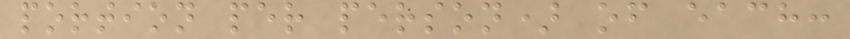portion per person) of each:
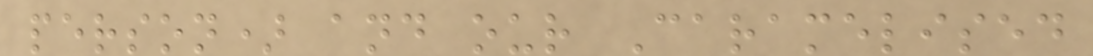person) and our Caramelised
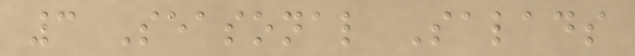3 Seasonal Salads
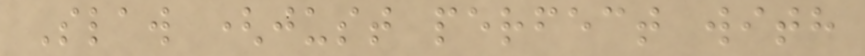Slaw (just perfect with
